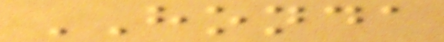HONDA
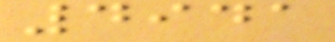4941
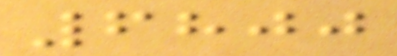6800
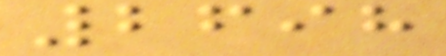2698
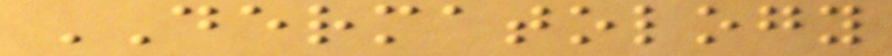DERMATOLOGY
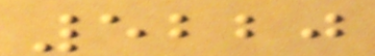5220
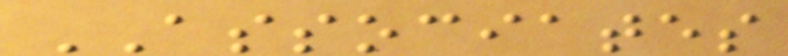ASSOCIATES
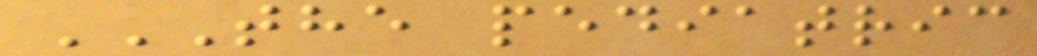THE PEDIATRIC
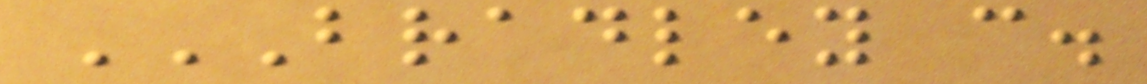BRADLEY C.
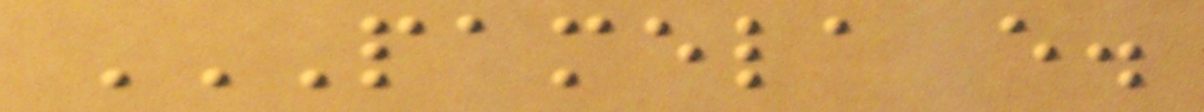PAMELA E.
